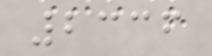2336
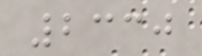2330
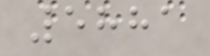5881
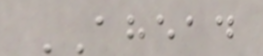AHEAD
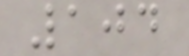104
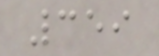359
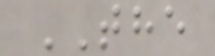THE
